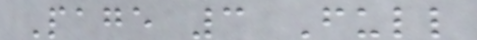Page 3 Full
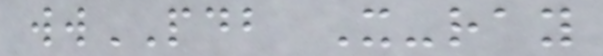wwPDB X-ray
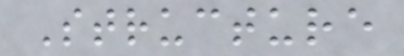Structure
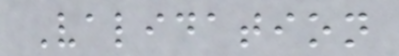Validation
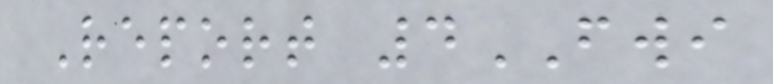Report 4FWI
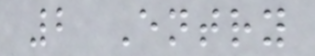2 Entry
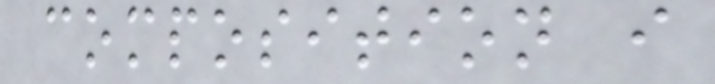composition i
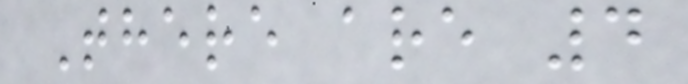There are 4
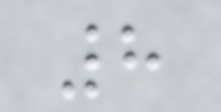8
